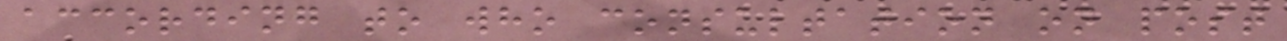according to who consultation on post
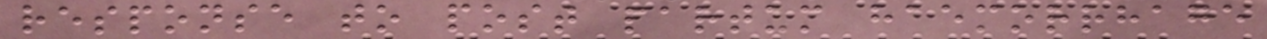response to post partum haemorrhage
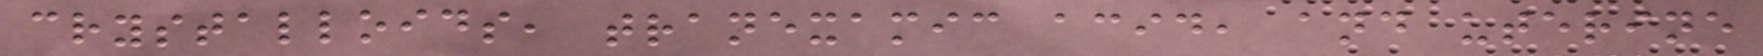crystalloids, tranexamic acid, and uterine
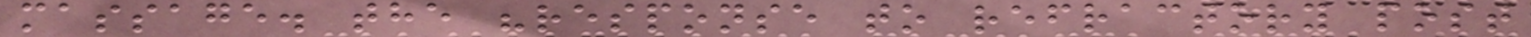massage. the "response to refractory post
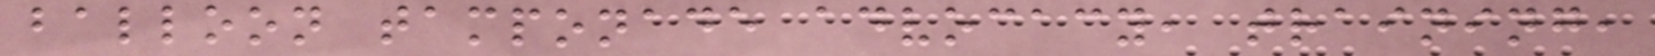balloon tamponade advocacy, training,
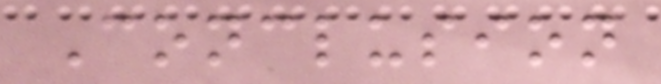Conclusion
